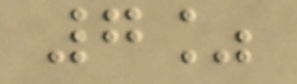7%
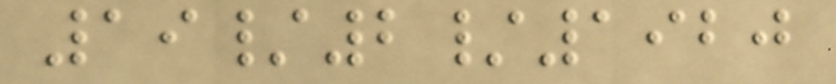19/2/1920
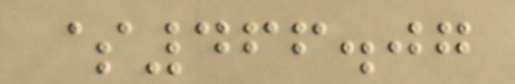$466.07
